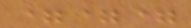===
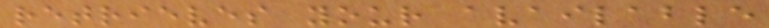retrieves your available
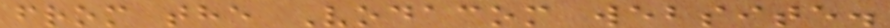from the Vodacom website.
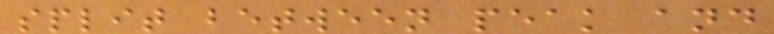split between peak and
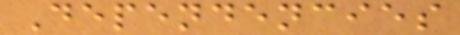Dependencies
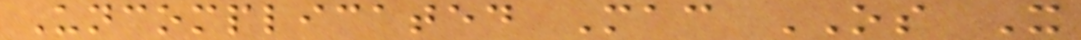Uncomplicated Mac OS X
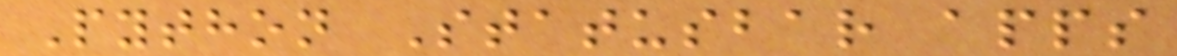Python Statusbar apps
